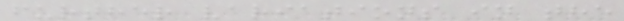further variations in the
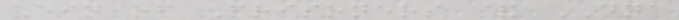vein of Prisoners & DNA
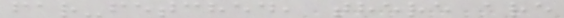far-fetched, there are
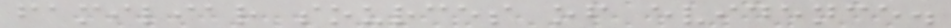familiar sources of evidence.
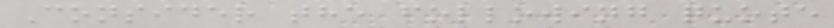Consider the following quote
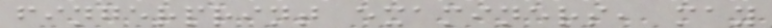fingerprint examiners, may
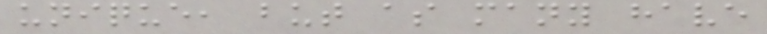unique, but as many have
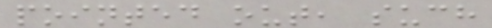pointed out, such
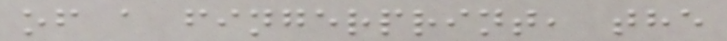of a fingerprint, the
